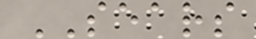SEARS
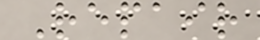Repair
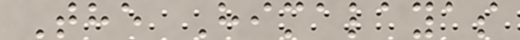The Himalayas
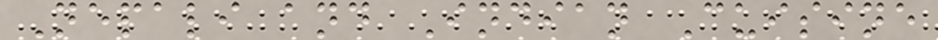Nepali and Indian Cuisine
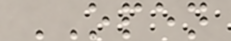OPEN
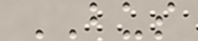BUS
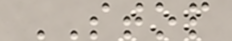STOP
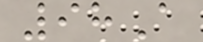98A
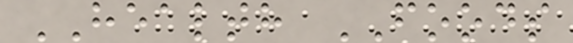HEALTH FOODS
